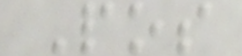Pos
